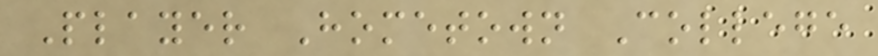Player Hometown College
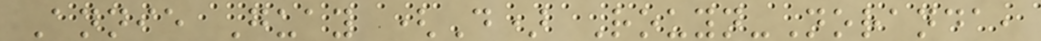Annie Guay (D) Rouyn-Noranda,
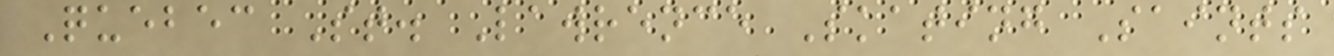Quebec St. Lawrence Skating Saints
